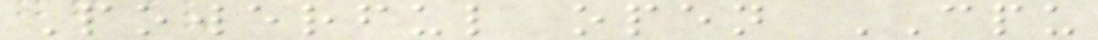Powerful open CPU
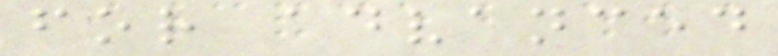for advanced
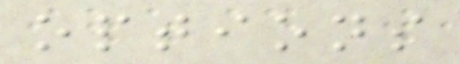options
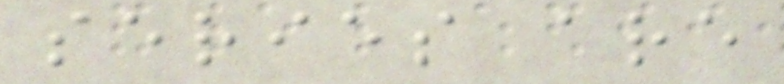series are
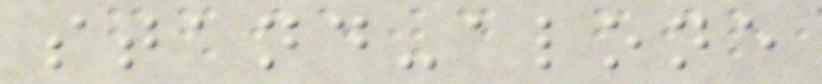stand-alone
